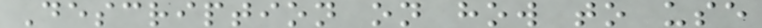Description on how to use
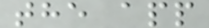the app
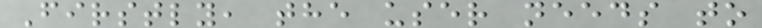Firstly, the user needs to
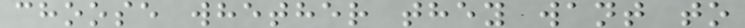choose whether they want to
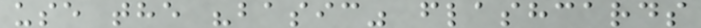use the "basic" flashcards
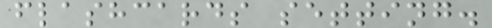flashcards setting.
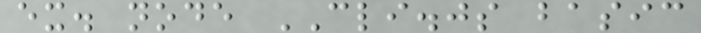ex. node CLI.js basic
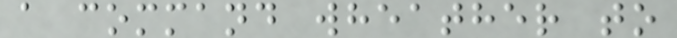a command wheather to
